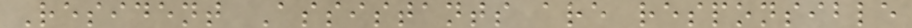Resident Assistants are responsible
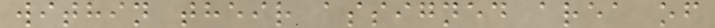within their assigned area of
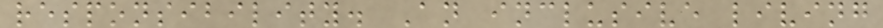responsibility. An inclusive living
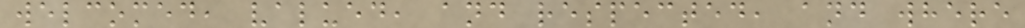welcomed, valued, and respected, and where
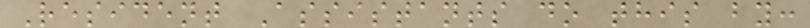Resident Assistants do this by:
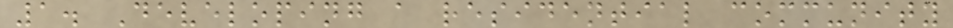1. Developing a residential community
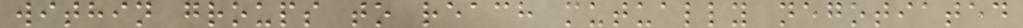within groups to reach mutually negotiated
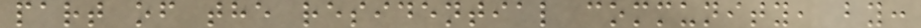part of the residential community, by:
